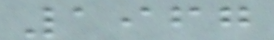1967
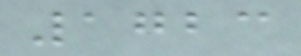1723
